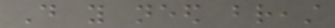Do you need breast
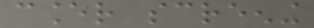cancer screening
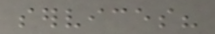services?
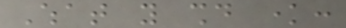What you should know:
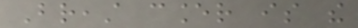Breast cancer is the
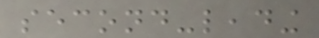second-leading
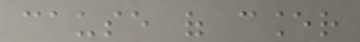cause of cancer
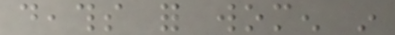deaths for women in
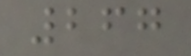267
